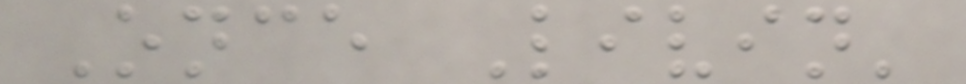Once Livin'
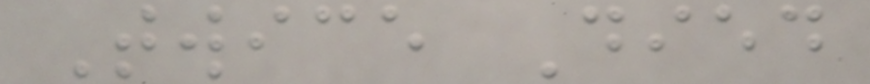Twice Died
